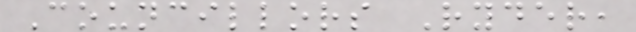Councillors Ryder,
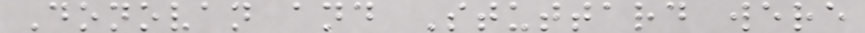Donovan and Stuttard were
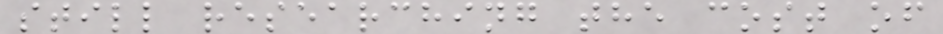still researching the cost of
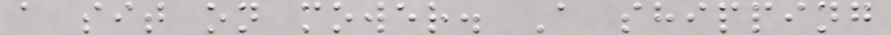a sit on mower. A shipping
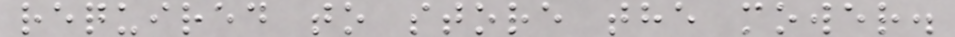required to store the mower.
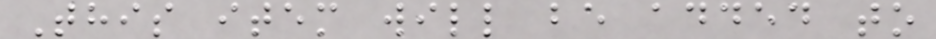This item will be added to
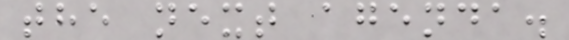the next agenda.
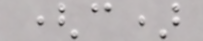(c)
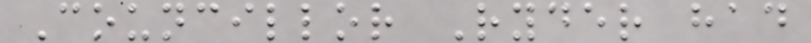Councillor Ryder had
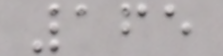165
